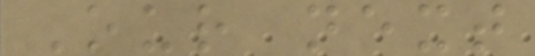Our next
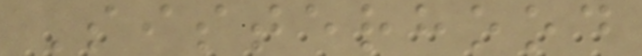Sisterhood
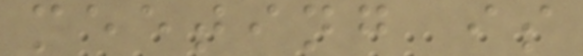meeting is
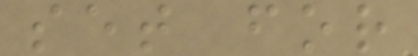set for
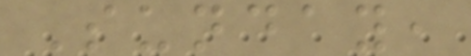Sunday,
